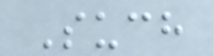Such
